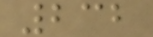232
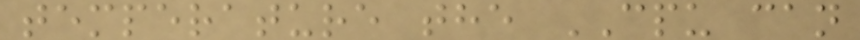temperature the CPU can
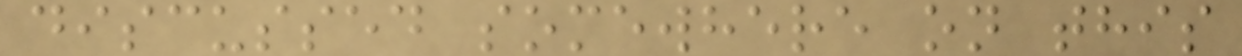discussed somewhere on this
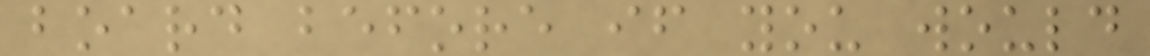board before if you would
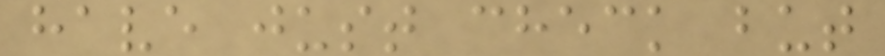have just check but
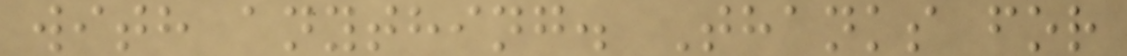with anything. Thanks for
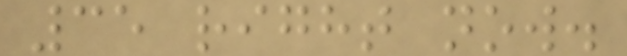35 right now.
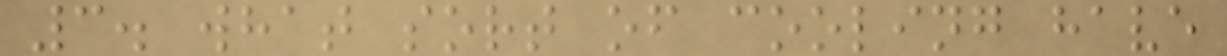3. what sort of cooling have
